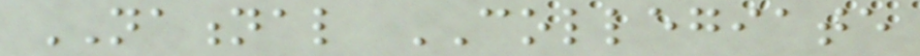NATIONAL COLLEGIATE
